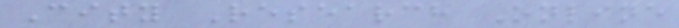City Research Online
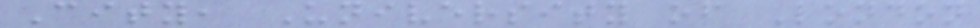City, University of London
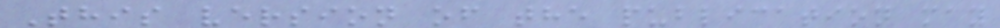This version of the publication may
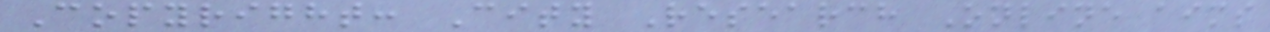Copyright: City Research Online aims
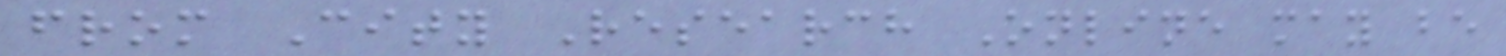from City Research Online may be
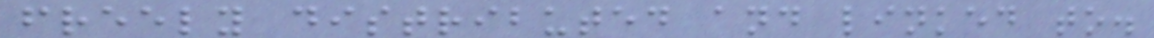freely distributed and linked to.
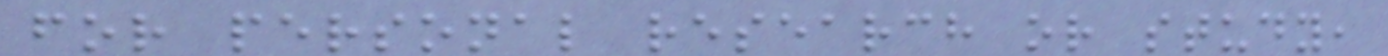for personal research or study,
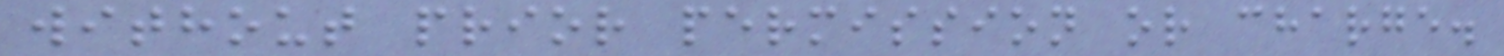without prior permission or charge.
